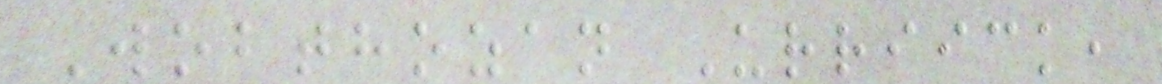Wobthozan Urriick,
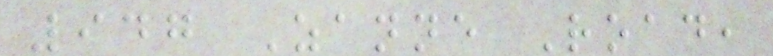947 Zanne Road,
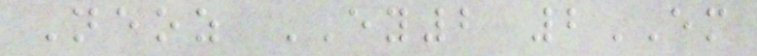Neoz EY2 2EM
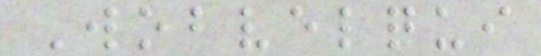Wobvelqui
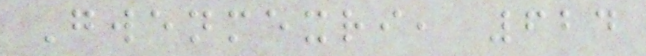Gwenmexri, 624
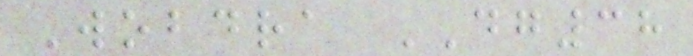Wobdra DG38
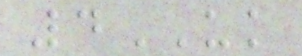4UK
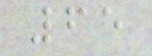65
